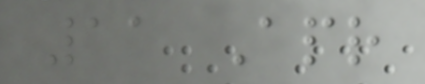11 Apr
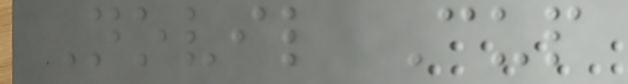Novil Cup
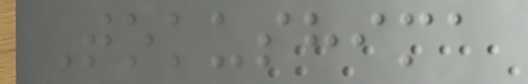Tokushima
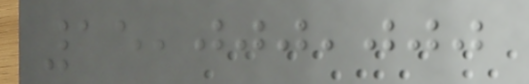15,000,000
